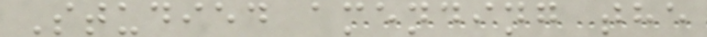Studied amending the
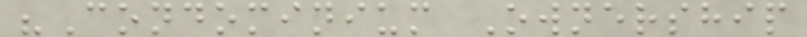"Condominium Ownership
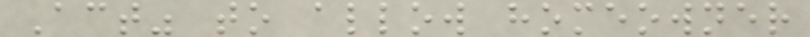Act" to allow homeowner
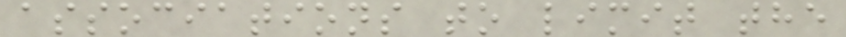associations to limit the
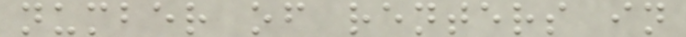number of renters in
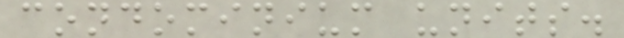condominium units.
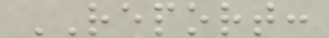REPORT:
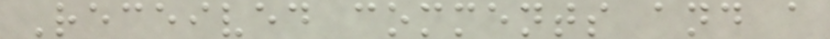Received comments and a
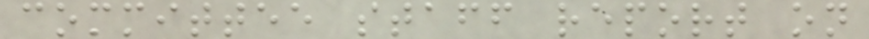committee staff report on
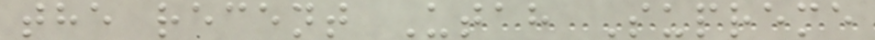the recent Utah Supreme
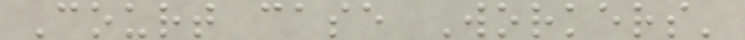Court case Workers'
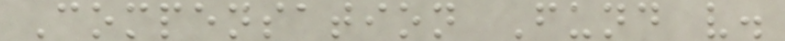Compensation Fund v.
